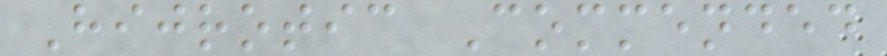Hijrotic Commended
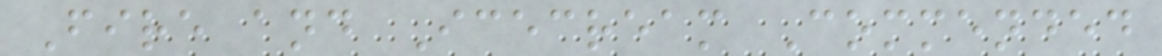Fire and Icecream Commended
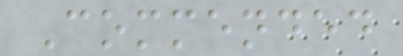Commended
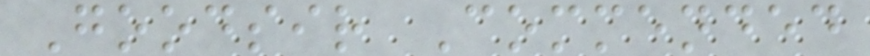Goodsir Commended
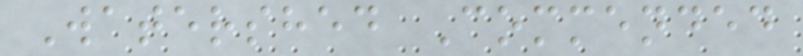Watershed Commended
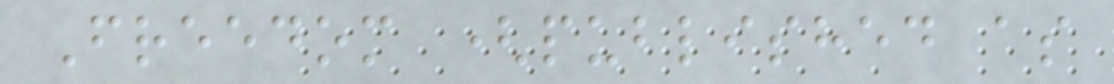Freedom (published as
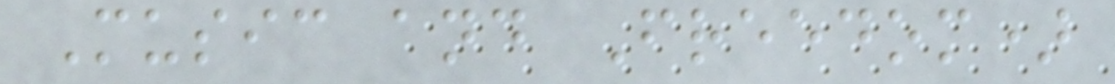Music and Freedom)
